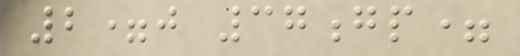2=j 37gp=
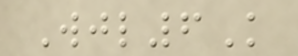Wjl6K
